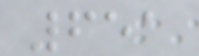651
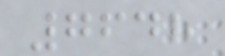7648
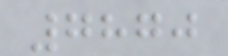7870
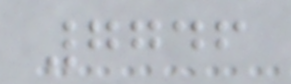7746
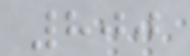800
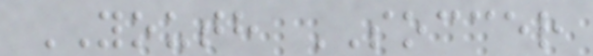YOUTH SOCCER
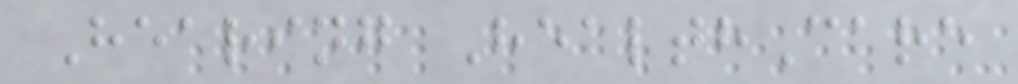Hearing HealthCare
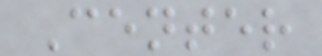Center
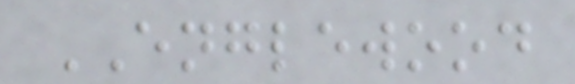ENGLEWOOD
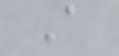A
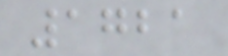1721
